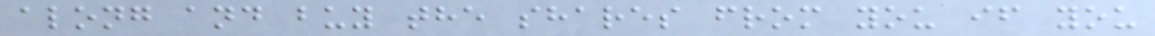along and buy the shares from you if you
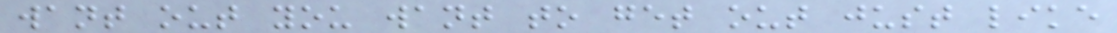want out you want to get out just like
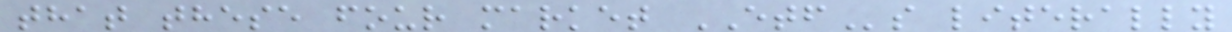that these four market ETFs literally
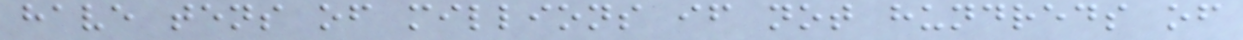have tens of millions if not hundreds of
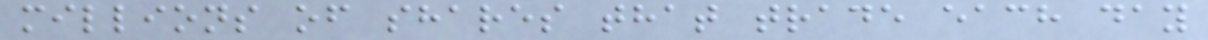millions of shares that trade each day
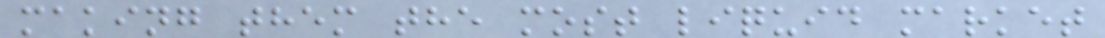making them the most liquid market
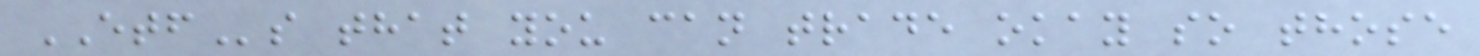ETFs that you can trade okay so those
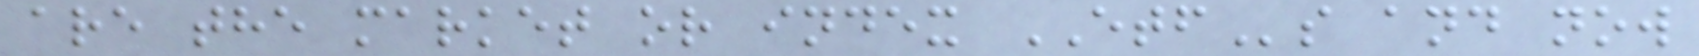are the market or index ETFs and now
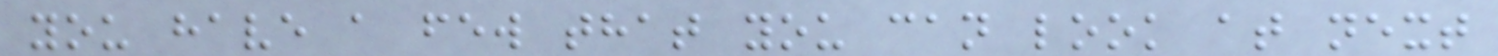you have a few that you can look at next
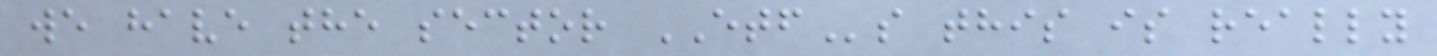we have the sector ETFs this is really
